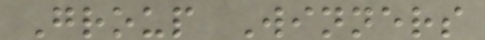Group Winners
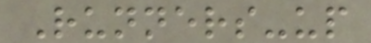Runners-up
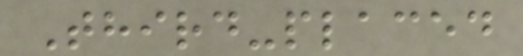Third-placed
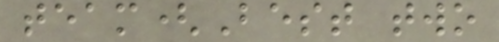team(Best two
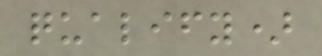qualify)
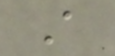A
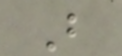B
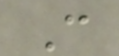C
